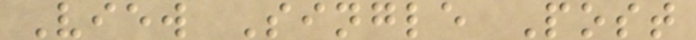View Single Post
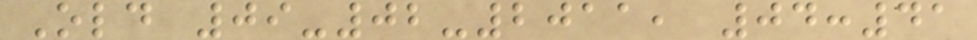Old 09-02-2011, 04:41
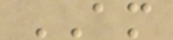AM
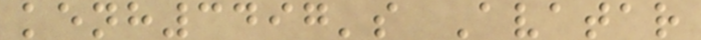kenh3497's Avatar
